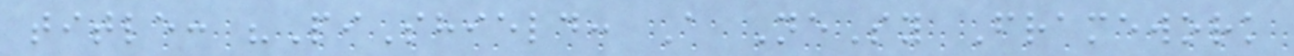title: "PiShield: A NeSy Framework
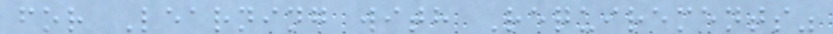for Learning with Requirements"
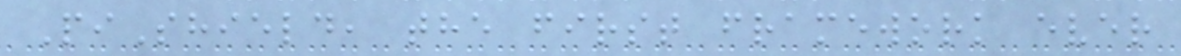PiShield, the first framework ever
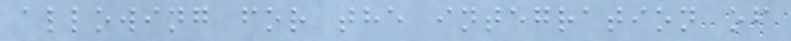allowing for the integration of
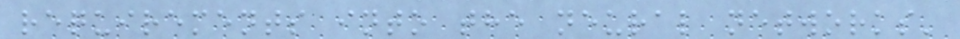requirements into the neural networks'
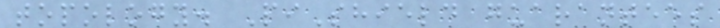topology. PiShield guarantees
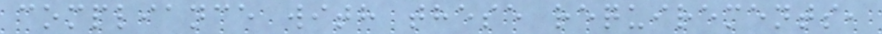compliance with these requirements,
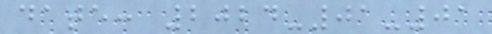date: 2024-01-01
